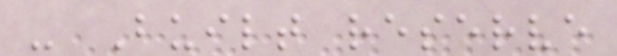- Built reserve
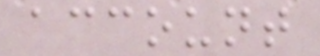account
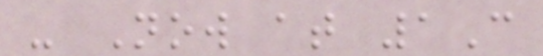- Now at 1C
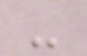-
